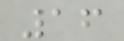16
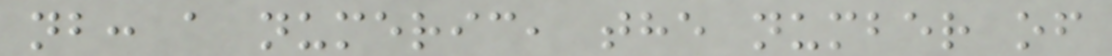nb: a numeric, the number of
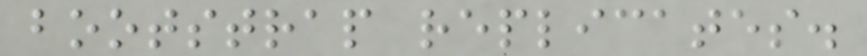bootstrap replicates.
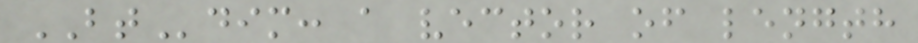BTdim: a vector of length
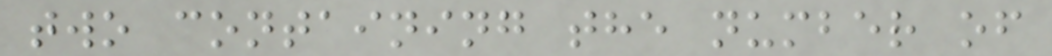two containing the number of
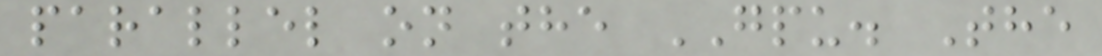parallel on the GPU. The
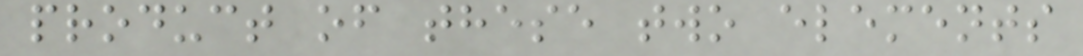product of these two elements
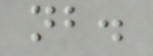nb.
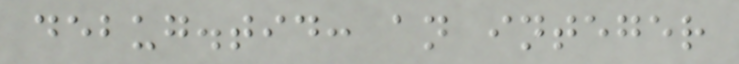debug.tid: an integer
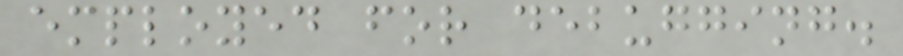employed for debugging.
